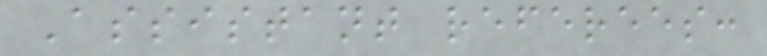Assistant referees:
